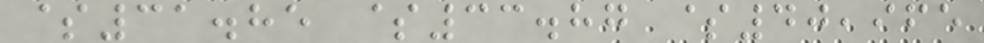$31.85 $33.87 $40,965
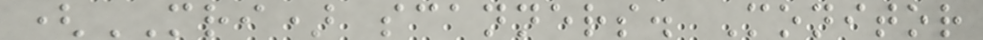(MRI) scanners. Monitor
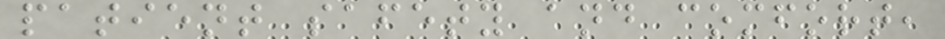patient safety and comfort,
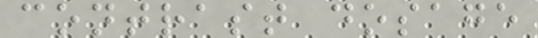contrast dosage
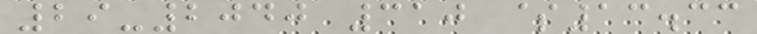29-2040 310 $13.33
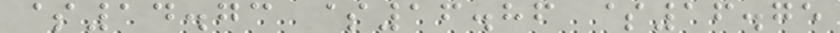$14.73 $16.86 $16.75
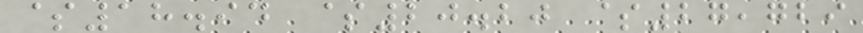$18.94 $20.20 $27,729
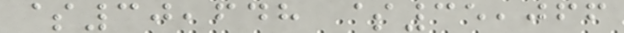$30,648 $35,066
